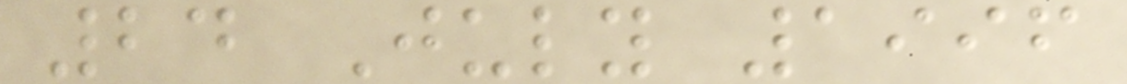24 July 1996
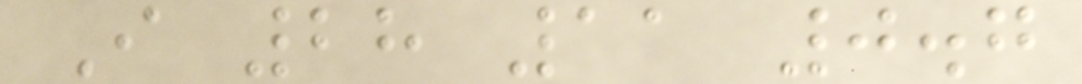I 28 11 0.7
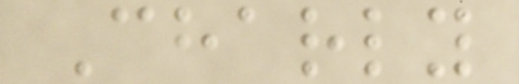Charly
